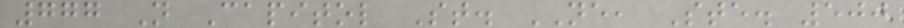777 N Capitol St. NE, Ste. 500
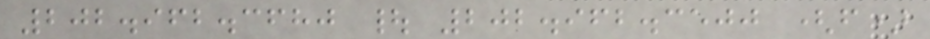202.962.3680 | 202.962.3500 (f)
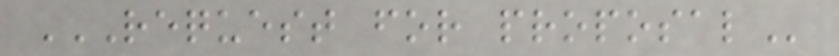REQUEST FOR PROPOSAL
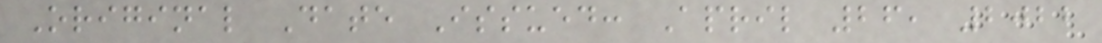Original Date Issued: April 26, 2022
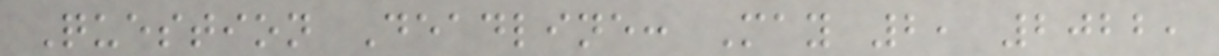Question Deadline: May 2, 2022,
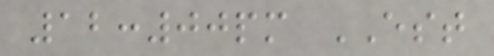12:00pm EST
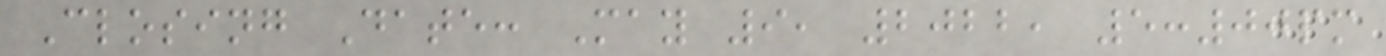Closing Date: May 9, 2022, 5:00pm
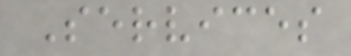Services
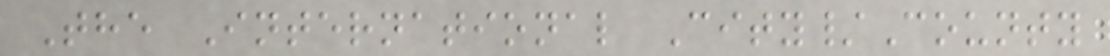The International City/County
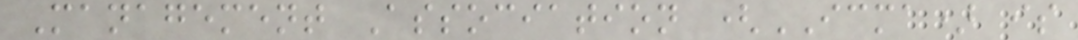Management Association (ICMA) is
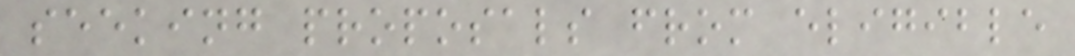seeking proposals from eligible
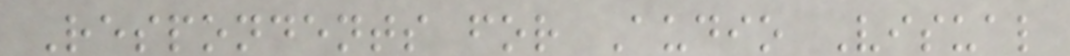Respondents for Audio Visual
